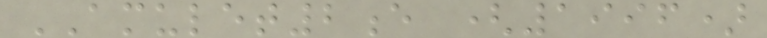AMULET2e (1996)
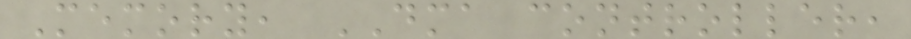Memory, DMA controller,
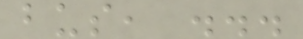bus, ...
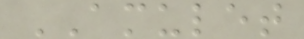AMULET
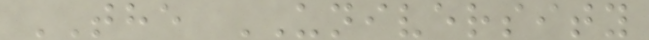THE UNIVERSITY
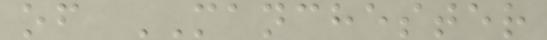of MANCHESTER
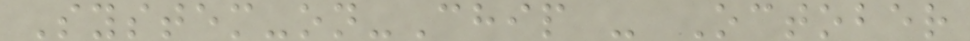System-on-Chip - October
